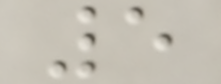5
